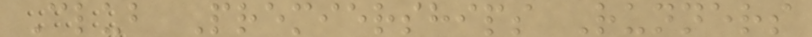Club Premierships Runners
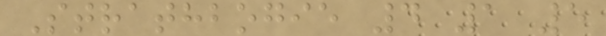Strathbogie 4 1 5
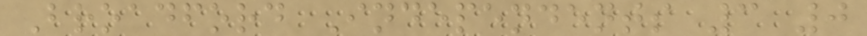Broadford Independents 3 0
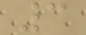3
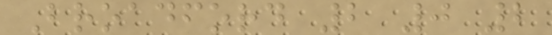Broadford 2 0 2
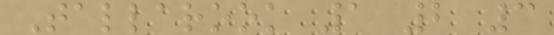Tallarook 1 2 3
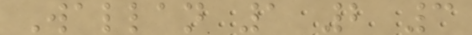Wallan 1 2 3
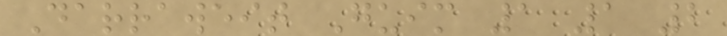Darraweit Guim 1 1 2
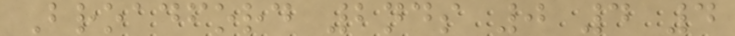Broadford 2nds 0 4 4
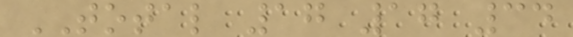TOTAL 17 17 34
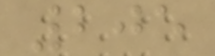205
